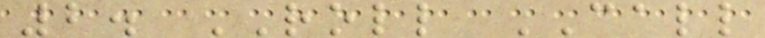2. ROLL CALL
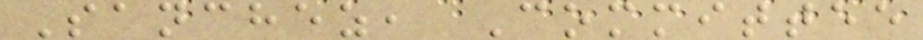Sanchez, Committee
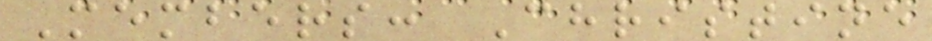Members: Christine
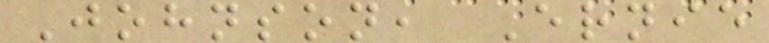Johnson, Ernie
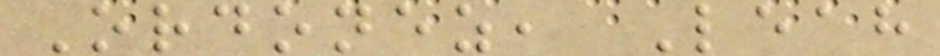Ordonez, Leah
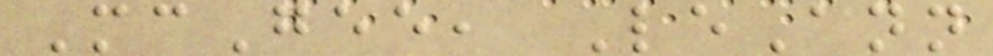McGee, LeAnn
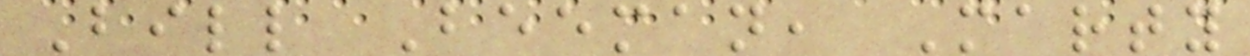Bill Beeman, Marty
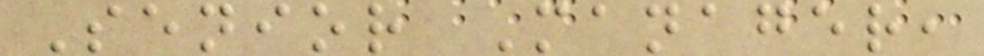Senior Manager,
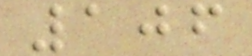106
